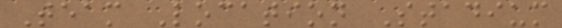Team Location Stadium
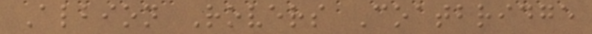Albion Rovers Coatbridge
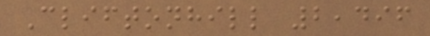Cliftonhill 2,496
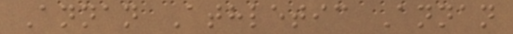Annan Athletic Annan
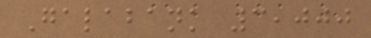Galabank 3,000
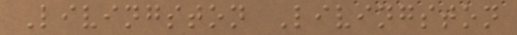Livingston Livingston
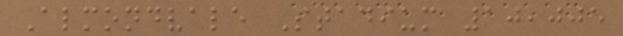Almondvale Stadium 10,005
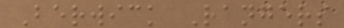Berwick Rangers
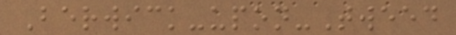Berwick-upon-Tweed
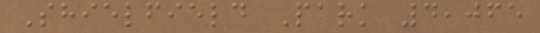Shielfield Park 4,065
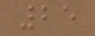25
